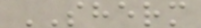SHERM
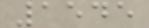1545
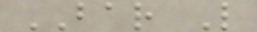BAR L
